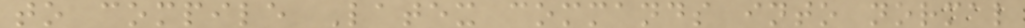to compile Latex commands into normal
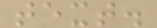text.
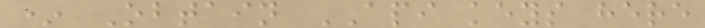* Obtain API keys here
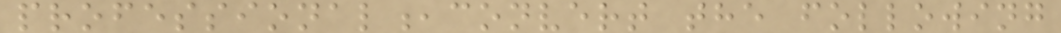professional,convert the following
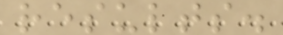results.
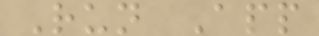Run App
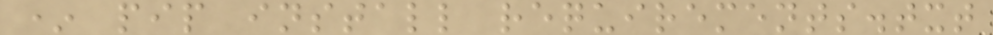* pip install requirements.txt
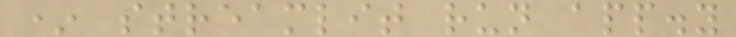* streamlit run app.y
